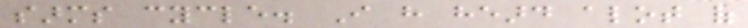sarms cycle. I have heard alot of
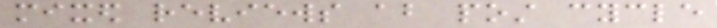mixed reviews about post cycle
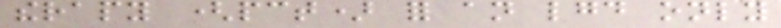therapy (pct) for an lgd only
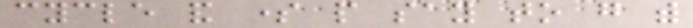cycle and some people say to go with
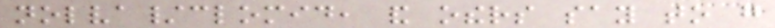nolva/clomid, and others say to go
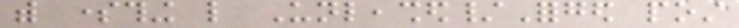with something like Unleashed/Forged post
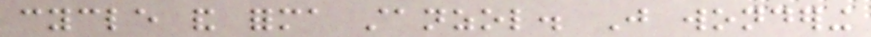cycle and forma stanzol. Just wondering
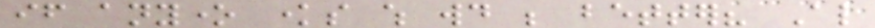if anyone knows which would be better? Also
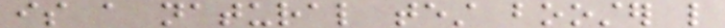is a natural test booster like
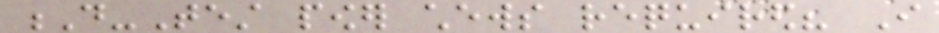D-Test power chews required? I
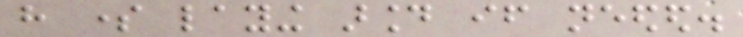have some laying around if needed.
